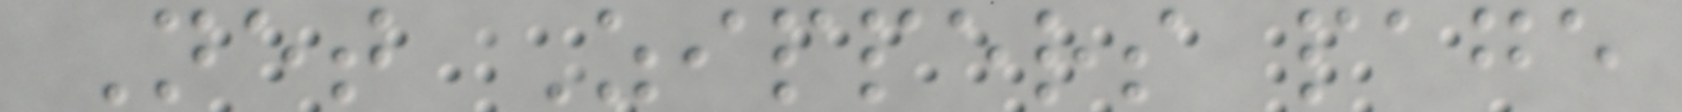Net Zippers page
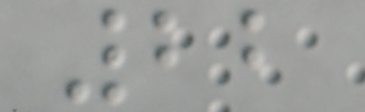22
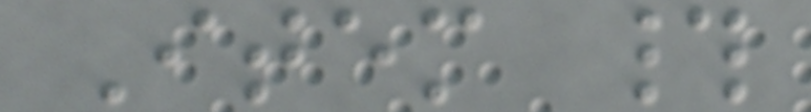Item #
